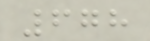678
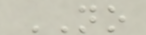NO
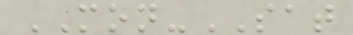MON-SAT
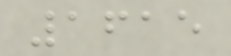1615
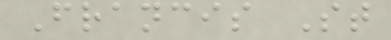Francis St
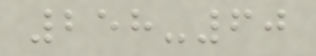258-60
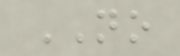NO
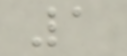1
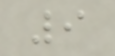9
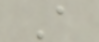A
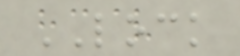LOCK
